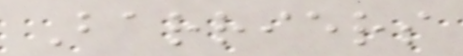Barriers
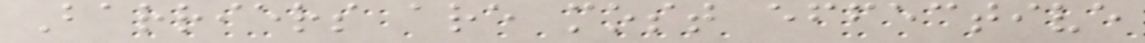Barriers are most effective
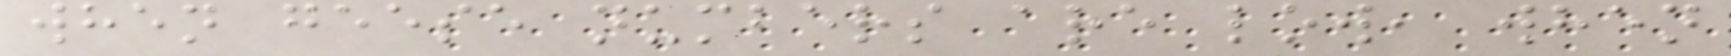when geese numbers are low, when
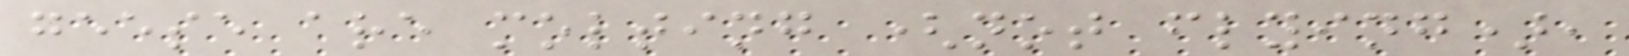geese are molting (not flying),
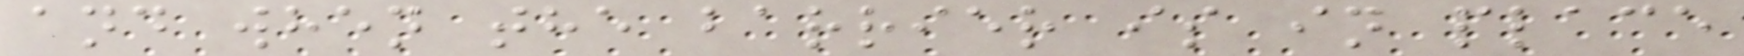and when the barrier is in place
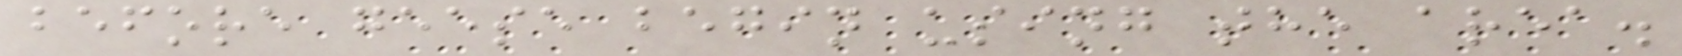before geese begin using the area.
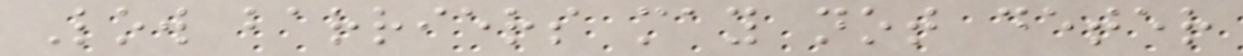Low barriers may not deter
